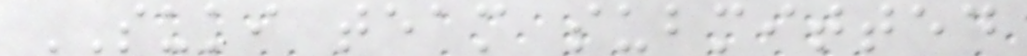SUKI team submitted
